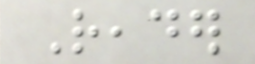Reader
